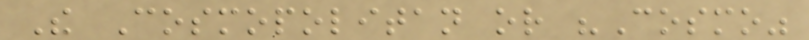The Cosmopolitan or "Cosmo"
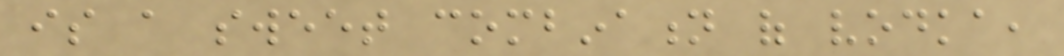is a sweet combination of vodka,
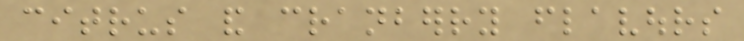citrus and cranberry flavours
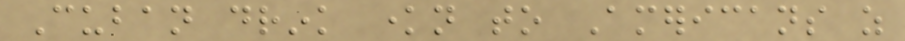Cuban drink known to Americans as
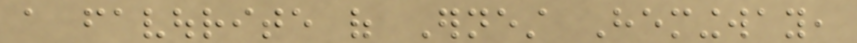a favourite of Ernest Hemingway,
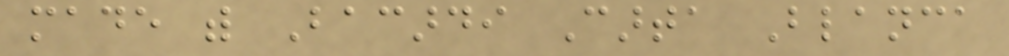made with Bacardi Carta Blanca
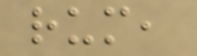rum,
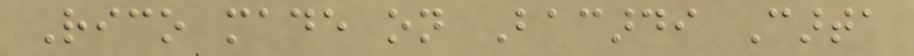Rico made on Bacardi Carta
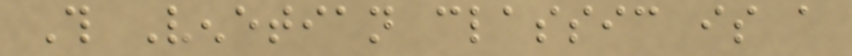This Venetian classic is a
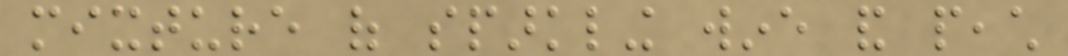mixture of sparkling wine and peach
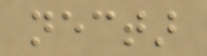nectar
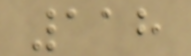118
